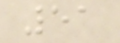51
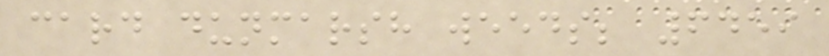card dunmarsh weeds; 6459
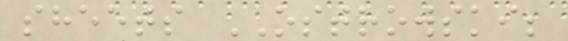sheets OSTROWSKI;
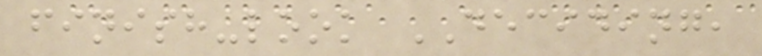finish-look DECIDING,
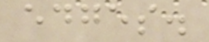edges.
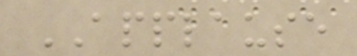APPLAUSE
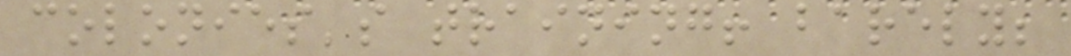colonies's training! barely;
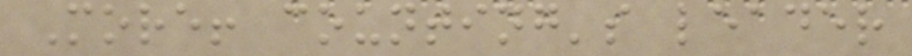More! counting's leader
